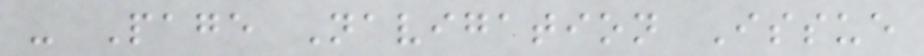- Page Navigation Issue
